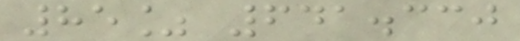85% 641.330
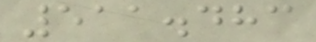511.483
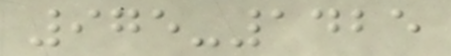975-1425
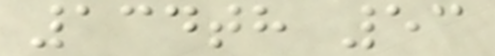134th 53
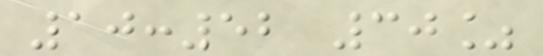10:52 30%
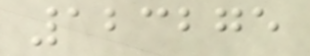123275
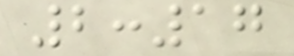2:17
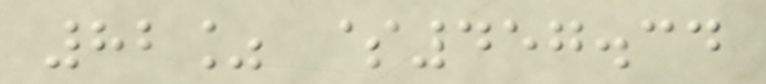82% $457.34
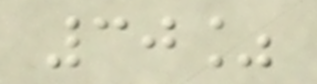30%
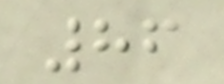86
